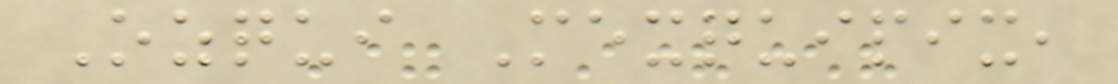Ozqui Mexquipix,
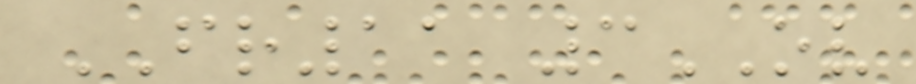FR11 3OV
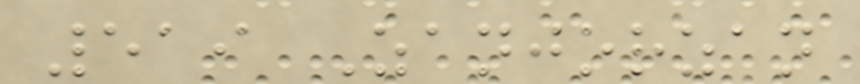519 Zanjorzan
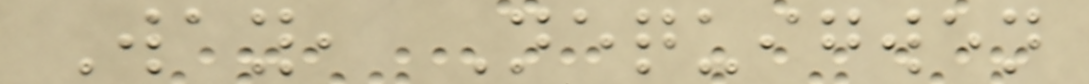Way, Nequigwen
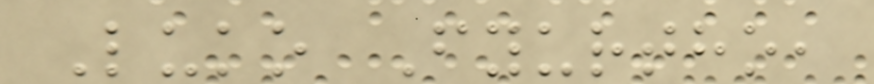Luko Fyurtho,
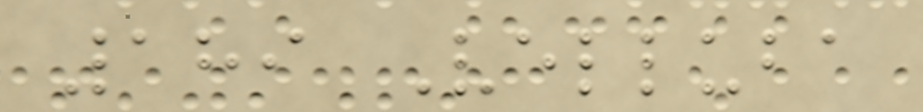189 Velluba
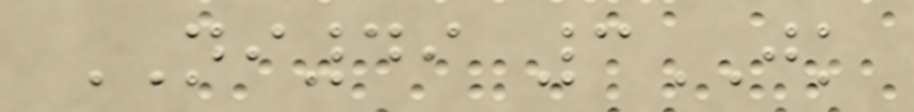NI49 3JK
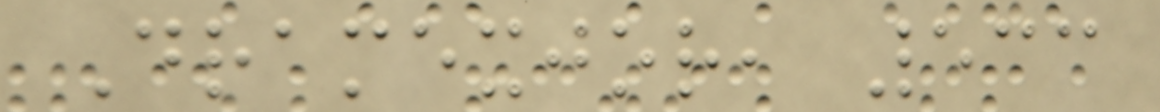Dramexjor, 533
